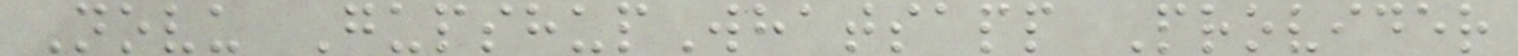Novu GupshupWhatsapp Provider
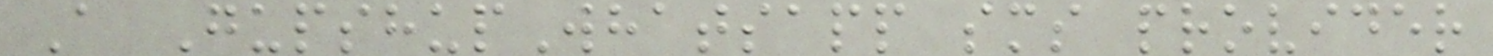A GupshupWhatsapp sms provider
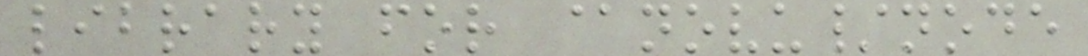library for @novu/node
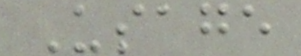Usage
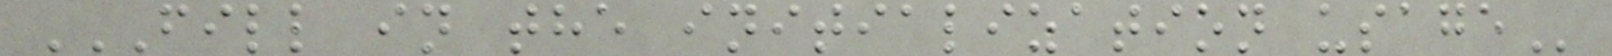FILL IN THE INITIALIZATION USAGE
